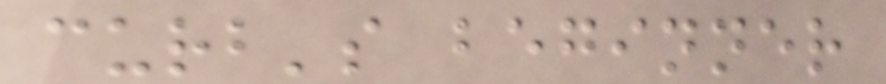curb's beginner
